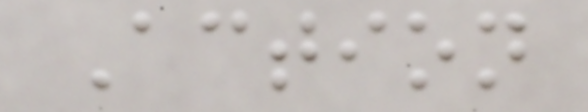Action
